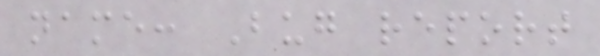name: Bug report
